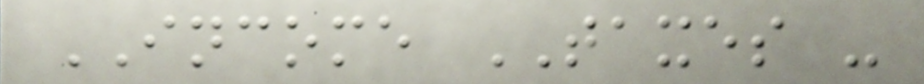INCOME TAXES -
